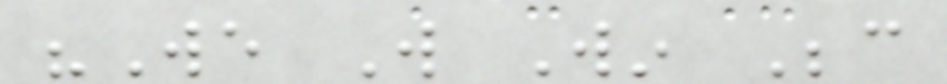"We Will Win Because
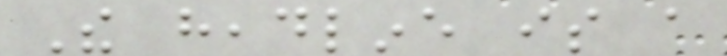The headline is a
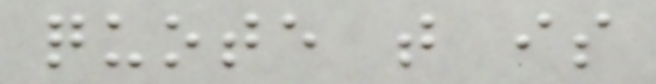quote that is
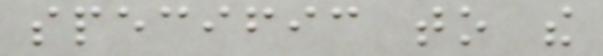specific to the
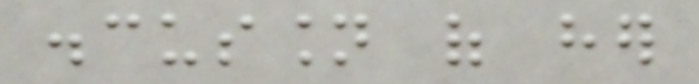discussion of her
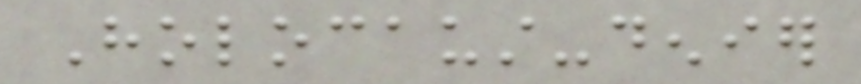Holocaust-denier
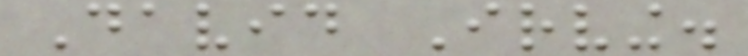David Irving.
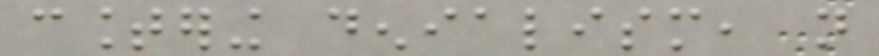countering denialism, not
